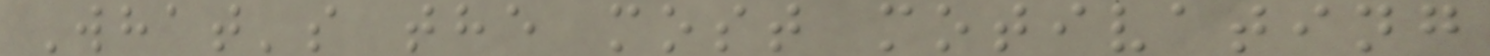What's the most motivating
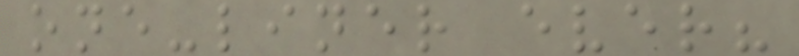one-liner ever?
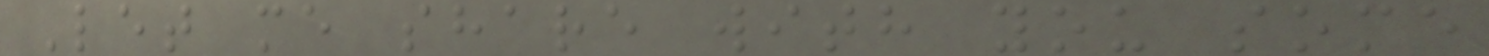Let me share with you some
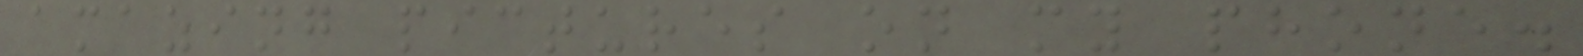amazing pictures on my phone.
